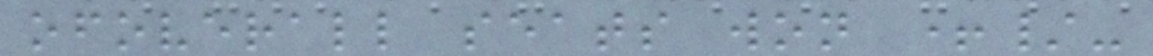ofoverall seats won +/-
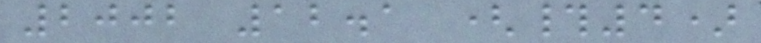2002 12.1 (#4)
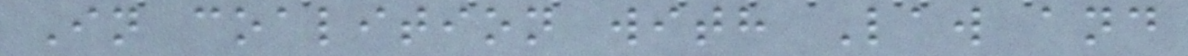In coalition with Law and
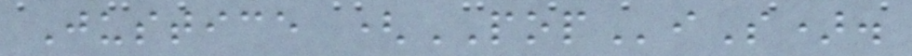Justice (POPiS).
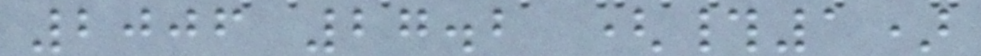2006 27.2 (#1)
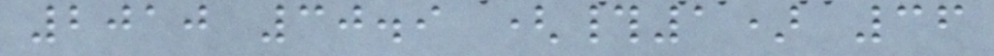2010 30.9 (#1) 36
